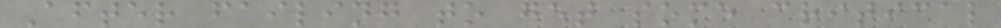After failing to get some critical
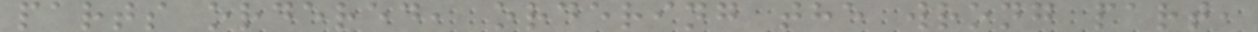parts ordered, ordering the wrong part,
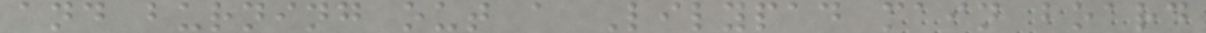and burning out a Lilypad main board
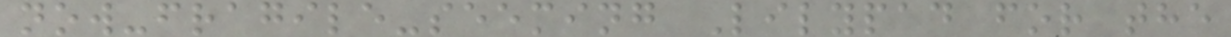now-fragile-seeming Lilypad for the
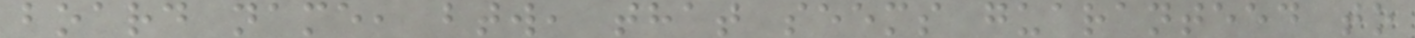board name, btw, that seems guaranteed to
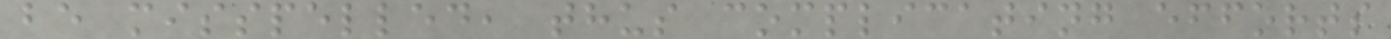be misspelled, thus complicating efforts
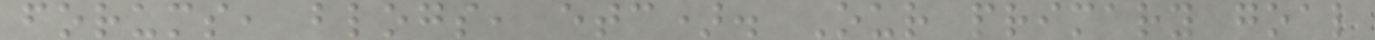forums, blogs, etc). Our primary goal
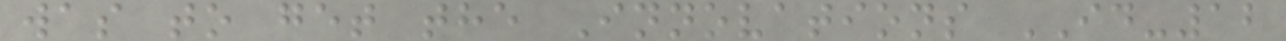was to get the Innovations ID-12
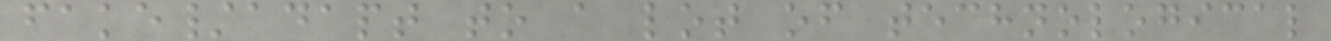fake/adapt to a lot of technological
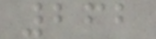262
